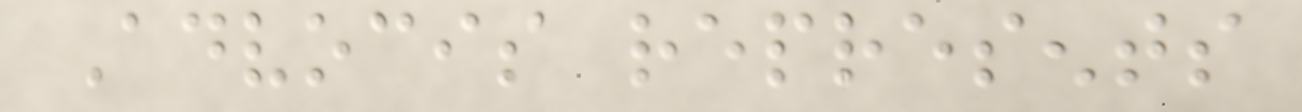Advocis represents
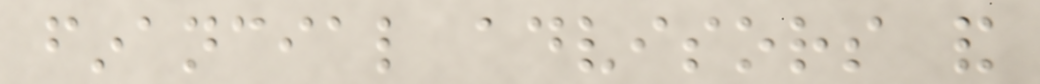financial advisors and
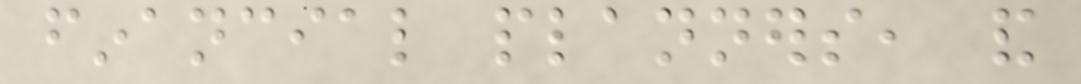financial planners, and
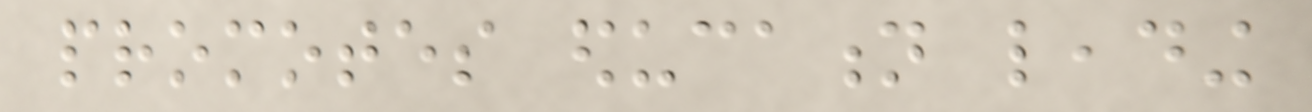promotes education leading
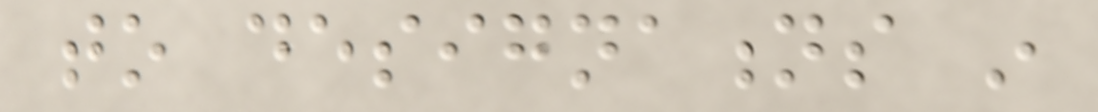to designations in
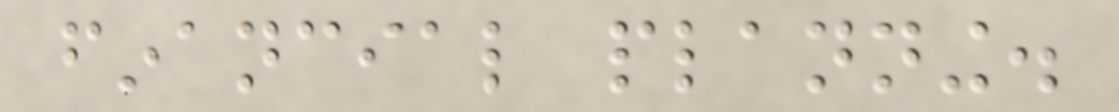financial planning.
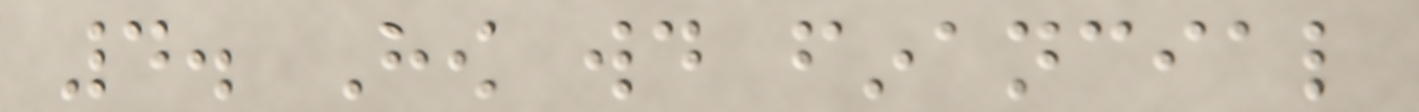4. How would financial
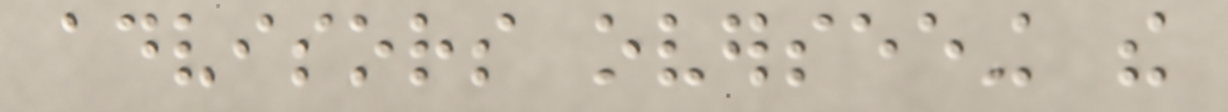advisors overseeing the
